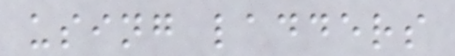using ladders
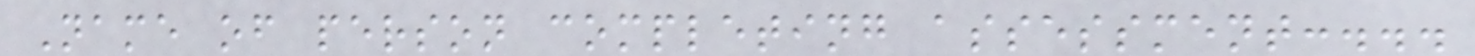Name of person completing assessment:...
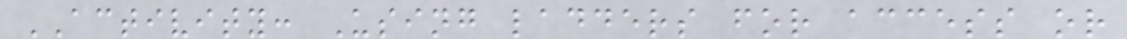ACTIVITY: Using ladders for access or
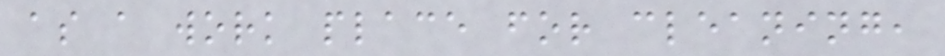as a work place for cleaning,
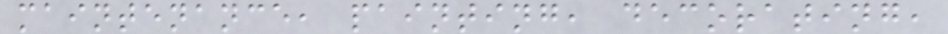maintenance, painting, decorating,
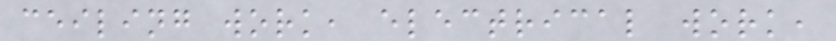ceiling work, electrical work,
